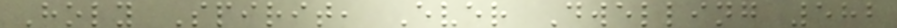Holy Spirit, Ever Dwelling 582
